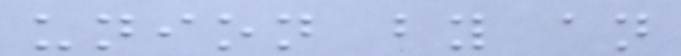union by an
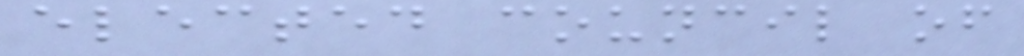elected council of
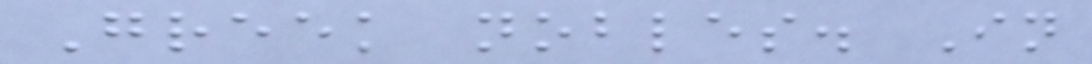Greek nobles. In
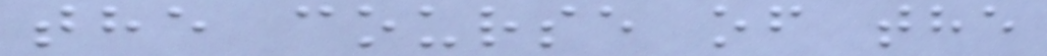the course of the
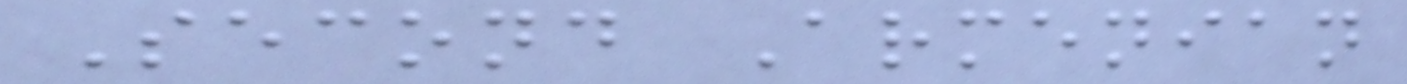Second Armenian
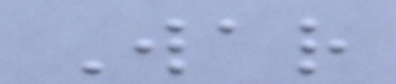War
